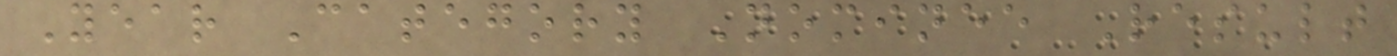Year Category Nominee Result
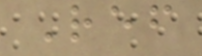Ref
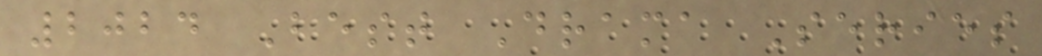2024 Best Drama Series
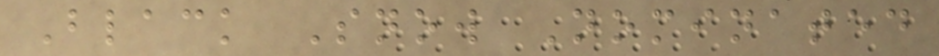Black Snow Nominated
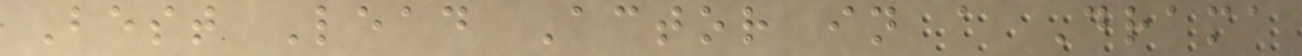Best Lead Actor in a Drama
